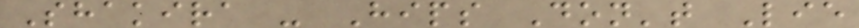Shakira - Hips Don't Lie
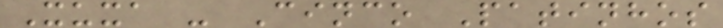Xuxa - Cinco Patinhos
